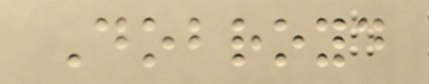Dobroyd
